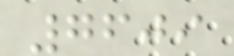7609
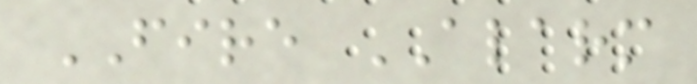FIRE ALARM
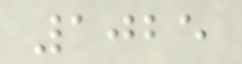1025
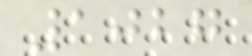1027
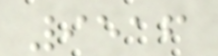9516
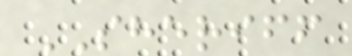SHERIFF
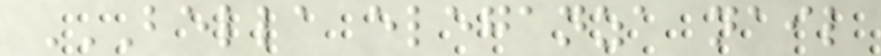BELLA ELEGANZA NAIL
